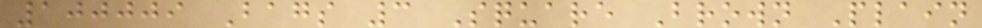100009 Bags 3 Square Brown Plain
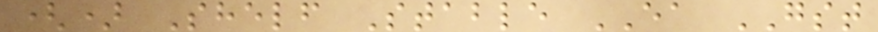() Shelf Stable EA GST
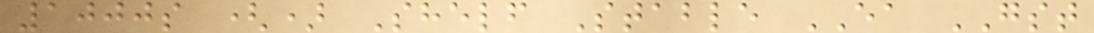1000s () Shelf Stable EA GST
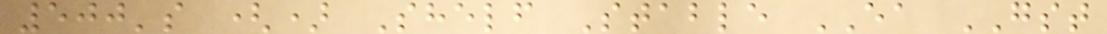500's () Shelf Stable EA GST
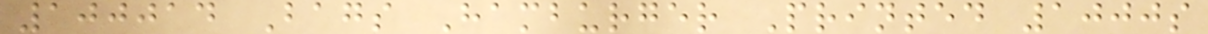100014 Bags Hamburger Printed 1000s
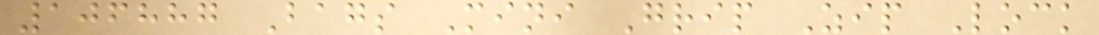106887 Bags Mini Grip Zip Lock
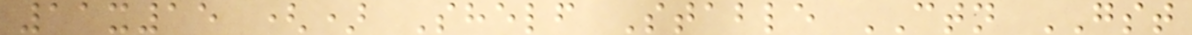11x15 () Shelf Stable CTN GST
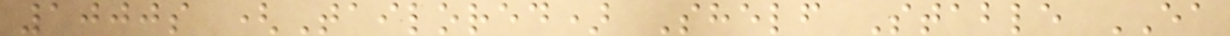1000s (Tailored) Shelf Stable EA
